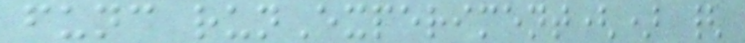func runExperiment() {
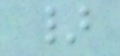}
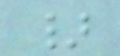}
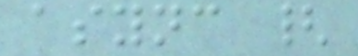async {
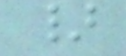}
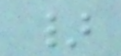}
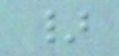}
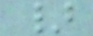}
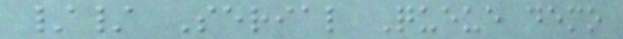// Serial Queue demo
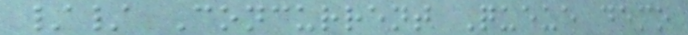// Concurrent Queue demo
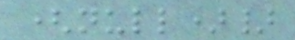(null)}
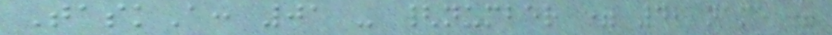TaskA: 01 - {number = 4, name =
